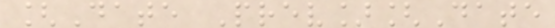[Date Prev][Date
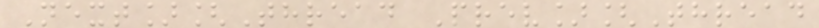Next][Thread Prev][Thread
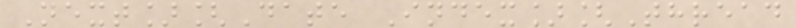Next][Date Index][Thread
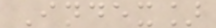Index]
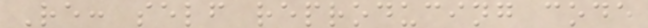Re: self reproducing code
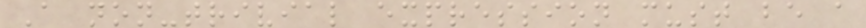A non-trivial expression must be a
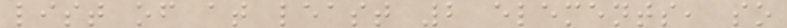list of at least 2 elements, so
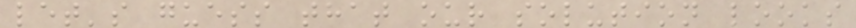let's guess that our solution looks
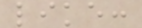like:
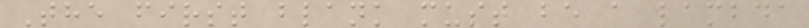The first blank must be a lambda
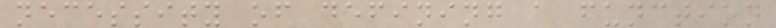necessity of defining a function
